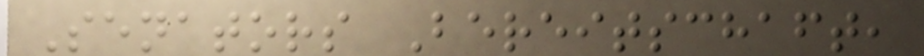Senators Bereitschaft,
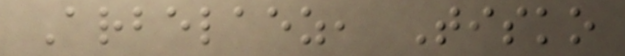Arbelaez, Tisko
